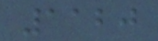1120
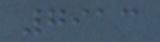7913
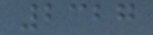2327
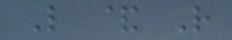L & R
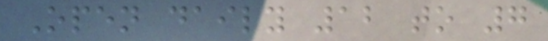Open daily 12 to 7
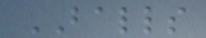BALLS
